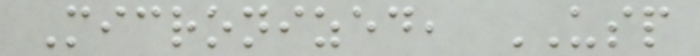Micronized, USP
